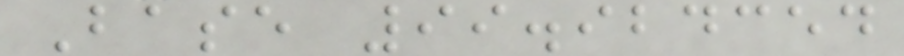Base 99.924354
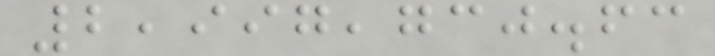2,997,730.63
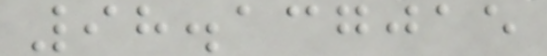98.137015
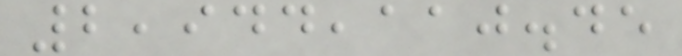2,944,110.45
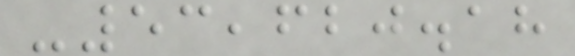-53,620.18
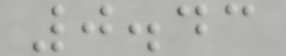0.43
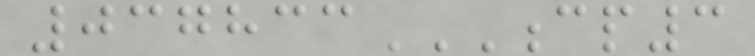037833CP3
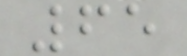65
